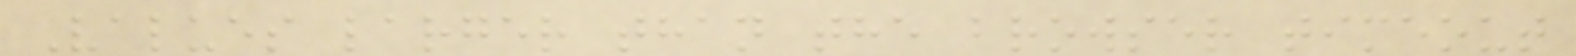Values larger than the browser timeout
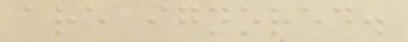are ignored.
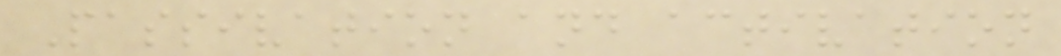Passivation and activation
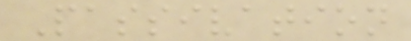Passivation
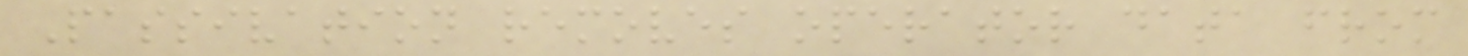Passivation removes operator data from
